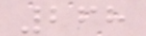268
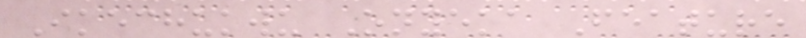Ikechukwu Onyeka Feature
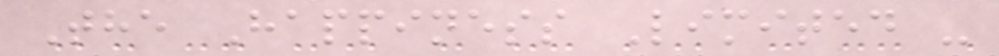The Happiness Limited -
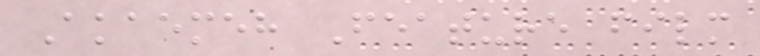Akaemeh Feature film
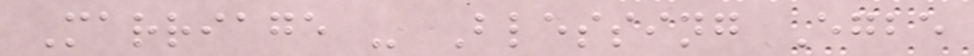Marriage - Blessing Egbe
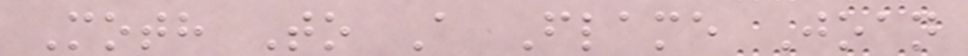Moth To A Flame Joan
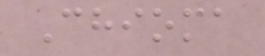Chioma
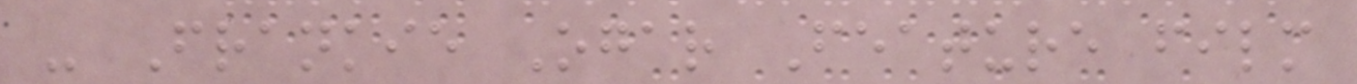- Frankie Ogar Feature film
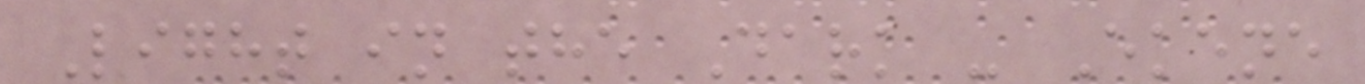Light in the Dark - Ekene
